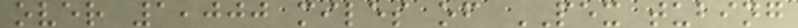over 1,000 miles of PEX tubing
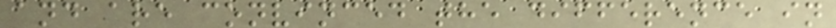and are convinced the difference in
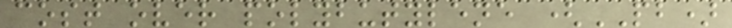cost over polybutylene (PB)
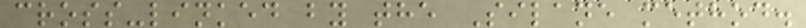cross-linked by the Silane method.
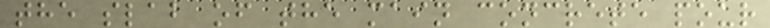the slab of the main concrete pour
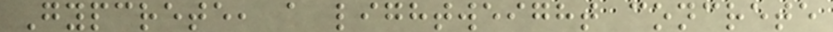Gypcrete, a lightweight concrete
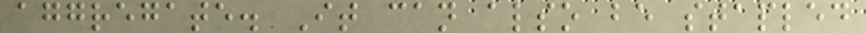aggregate. It can also be stapled
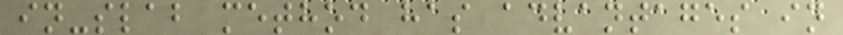in-slab method has advantages in
